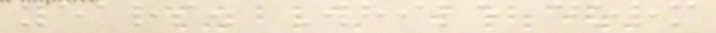years. While dorm
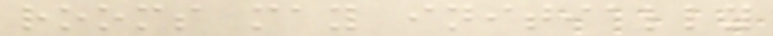rooms may initially
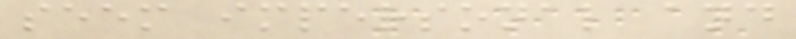seem impersonal and
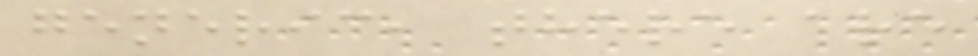generic, there are
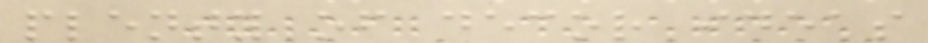plenty of decor ideas
